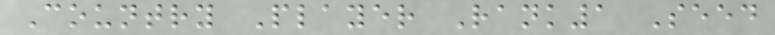Country Player Rank1 Seed
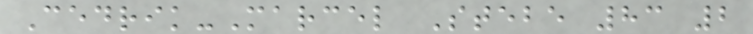Cedrik-Marcel Stebe 83 2
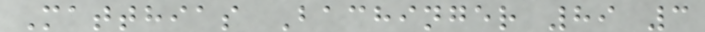Matthias Bachinger 89 3
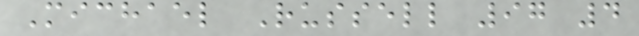Michael Russell 97 4
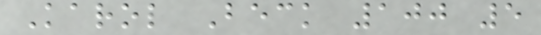Karol Beck 100 5
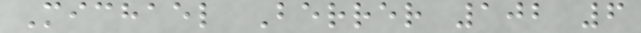Michael Berrer 102 6
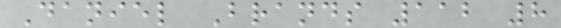Daniel Brands 112 8
